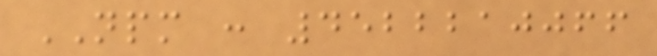NPM : 4522210066
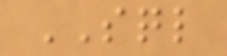SQL
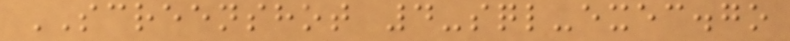SCREENSHOT 4-sql-exec.go
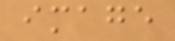image
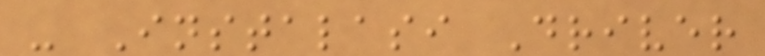- Instalasi Driver
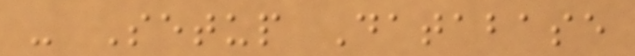- Setup Database
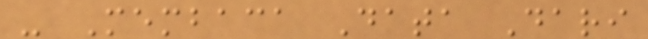- Membaca Data Dari
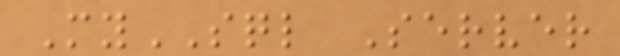MySQL Server
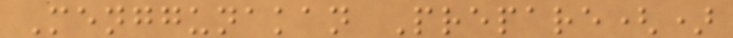Menggunakan Prepare()
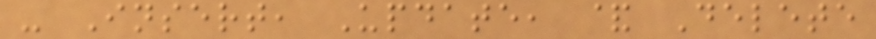- Insert, Update, & Delete
